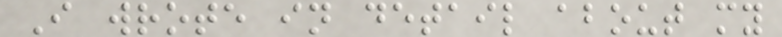I wrote in detail about my
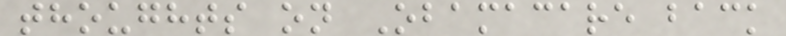thoughts on Obamacare back
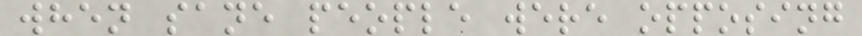when sane people were opposing
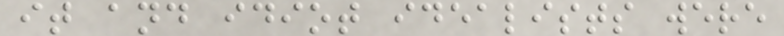it and idiot idealists were
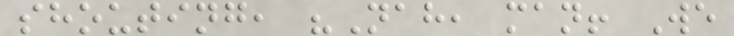shouting, "Nah, man! We
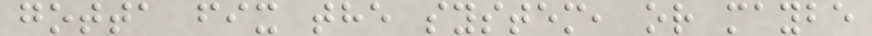gotta fix the system, or maybe
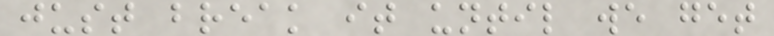just break it until we get
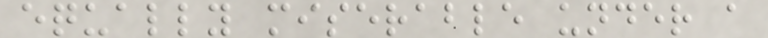equally miserable under a
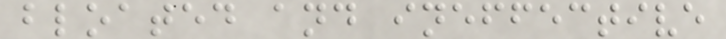bloated and ineffective
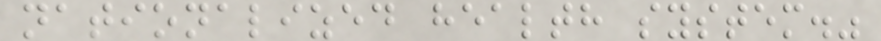nationalized health system."
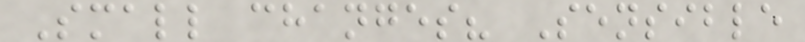Small changes? Sensible
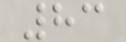83
